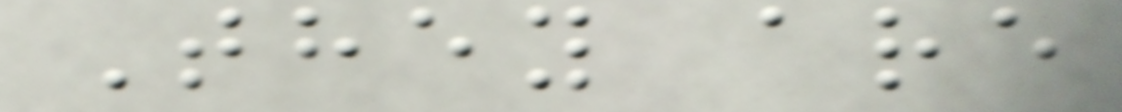They are
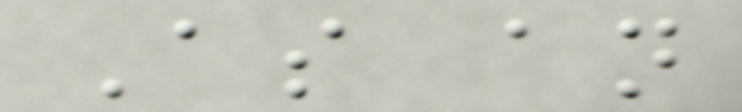As an
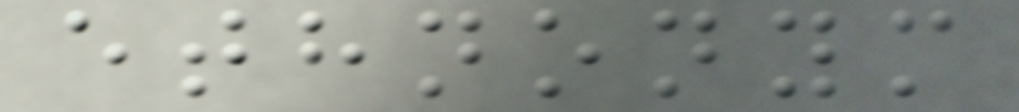ethnonym
